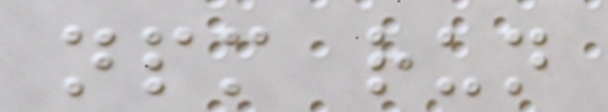npm run
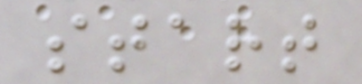start
